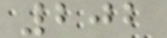202
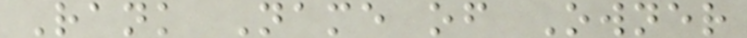Rank Name of Owner
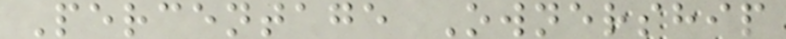Percentage Ownership
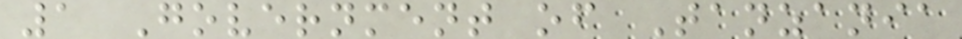1 Government of Tanzania
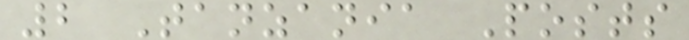2 Tanzania Posts
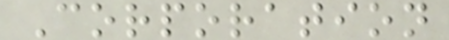Corporation
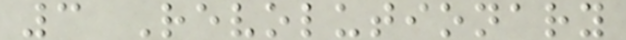3 Revolutionary
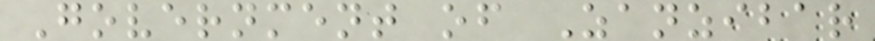Government of Zanzibar
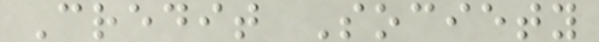Credit Society
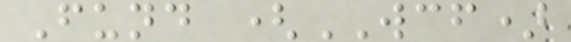Fund (WCF)
